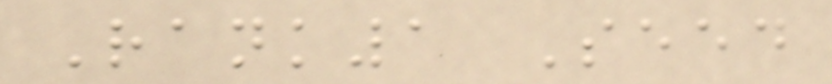Rank1 Seed
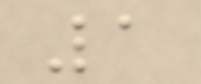1
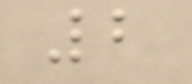2
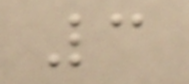3
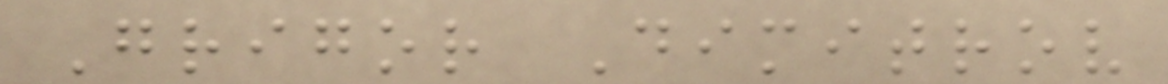Grigor Dimitrov
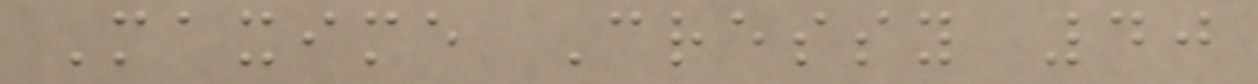Maxime Cressy 40
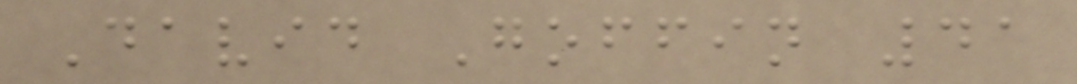David Goffin 41
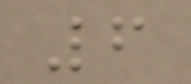6
